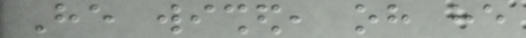He wished, oh he
